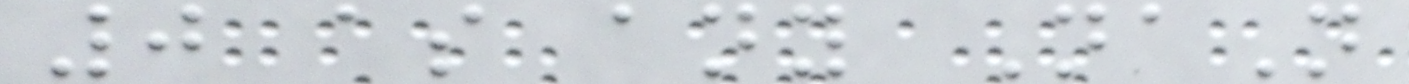0 as any NaN
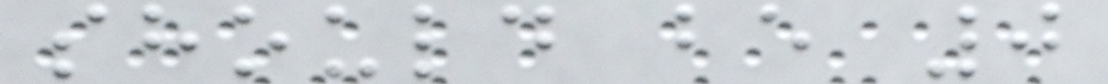should be 0
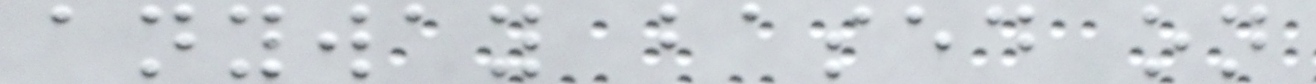anyway based on
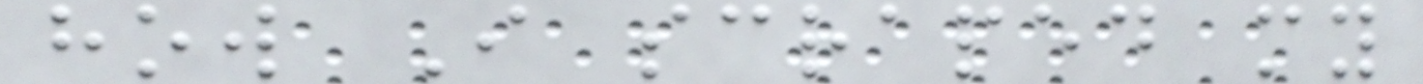how I scraped my
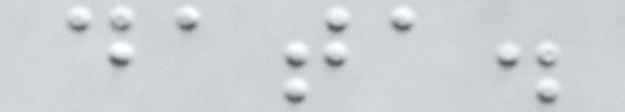data.
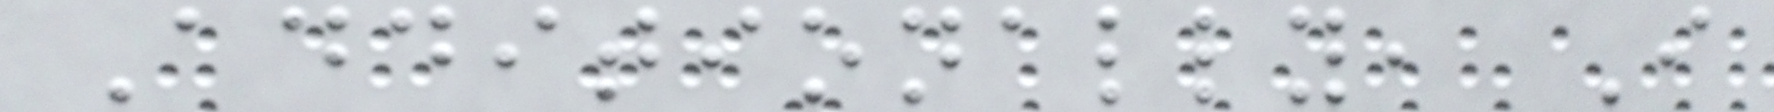Additionally, I
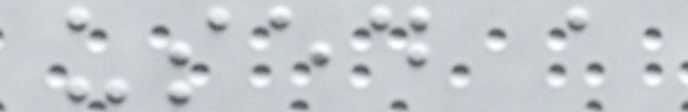used a
